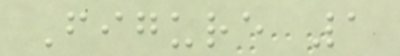Figure 1
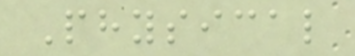Physical
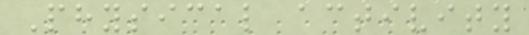Physical activity
